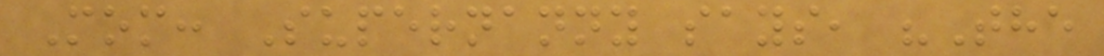Mom: Supernanny says, "The
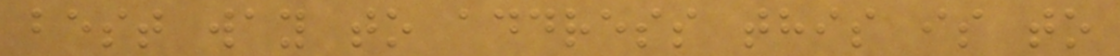best way to address this is to
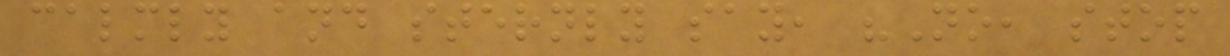calmly and sternly say, "No, stop
